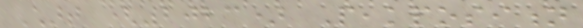Chart (2023) Peakposition
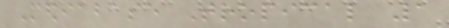Mediabase Tropical 1
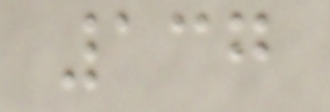137
